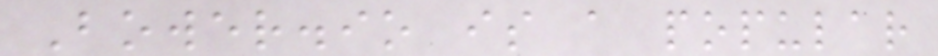Bower.io is a popular
